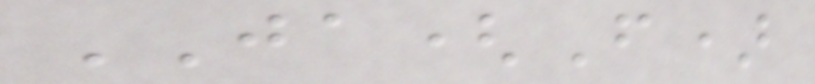JA(F)
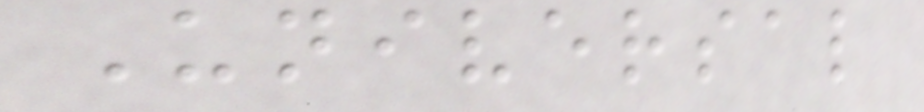Universal
